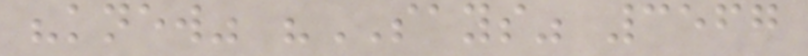"knew" "SAYS" 3567
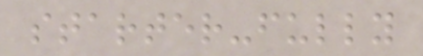starter-fully
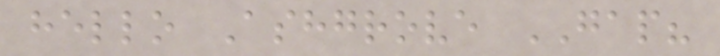hello Ashgrove GAP?
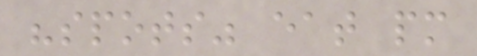"spots" eat pm
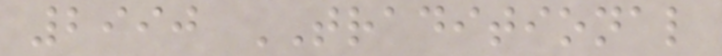2990 TRADITIONAL
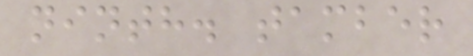ninth. tamber
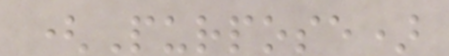(Purpose)
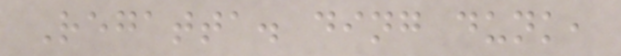Regatta. ding dunk,
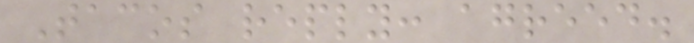Tacos reply: agreed.
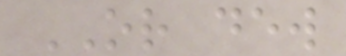OR dew
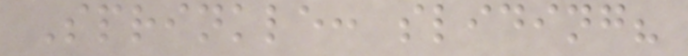Sprinkle: sliding?
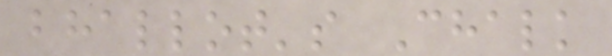bhallot's Chalk
